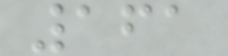161
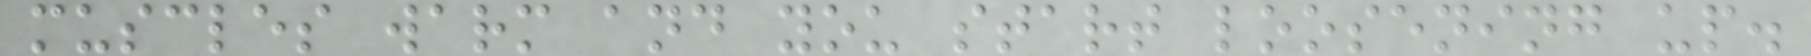muscles warm and you start loosening up.
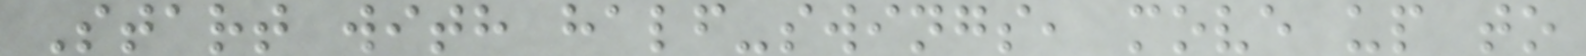Start with half-swings, move up to
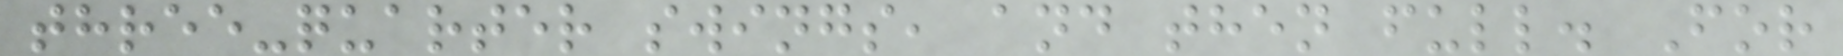three-quarter swings, and then full. For
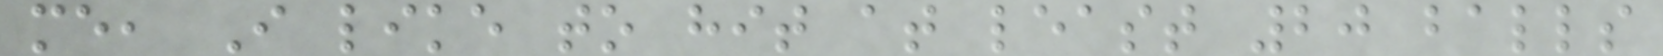me, I like to hit at least 20 balls
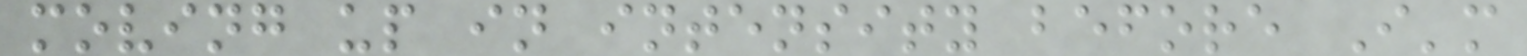moving up in intensity before I'm
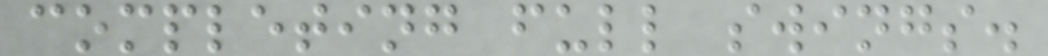completing full swings.
